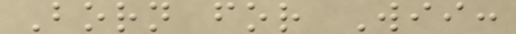Born for Wii:
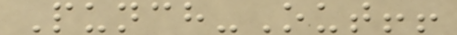Punch-Out!!
